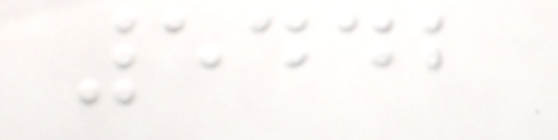5442
